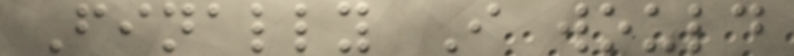Finally I would
